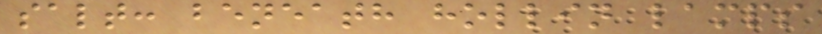salt: beneath hollin lamps
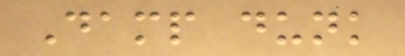Damp dunk
